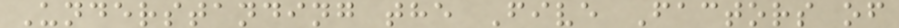Understanding the Five Factors of
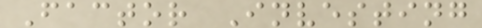Factor Investing
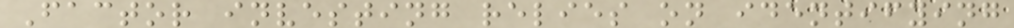Factor investing relies on identifying
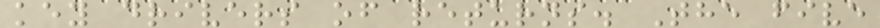key drivers of returns. The five
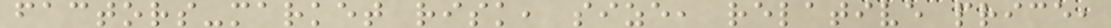factors-market risk, size, relative price,
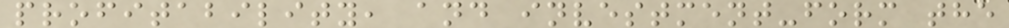profitability, and investment-form the
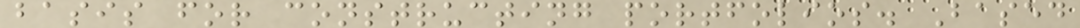basis for constructing portfolios. Based
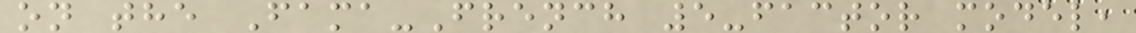on the Fama-French 5-factor model,
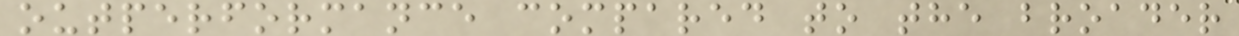outperformance compared to the broader
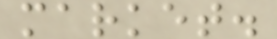market.
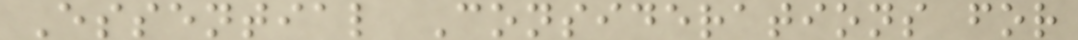Essential Considerations for
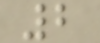2
